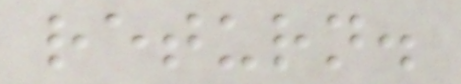return.
